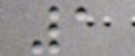1
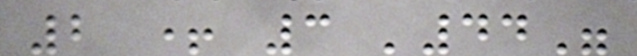2 + 3 '44"
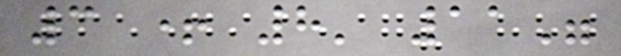3 + 8' 11"
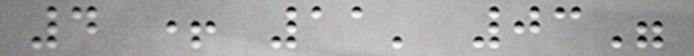4 + 11' 03"
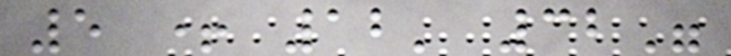5 + 12' 32"
